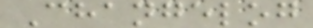Changelog
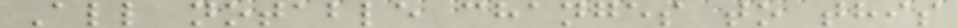All notable changes to this
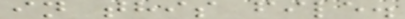in this file.
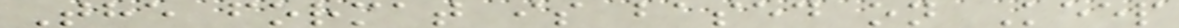The format is based on Keep
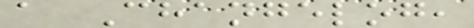a Changelog,
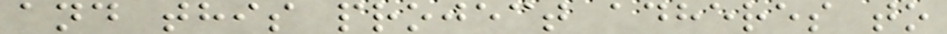and this project adheres to
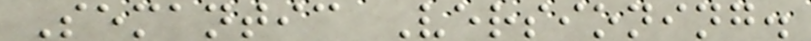Semantic Versioning.
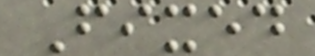Fixed
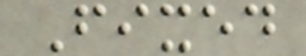Fixed
